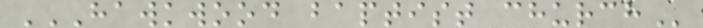HAWKWOOD BAPTIST CHURCH
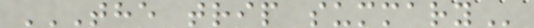THE TRIP SUMMARY
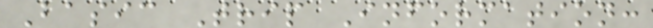Basic Trip Information:
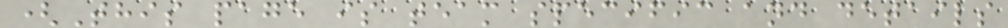(This page is team specific and details
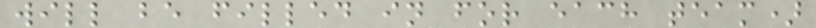will be filled in for each team)
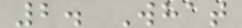2. What
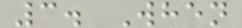3. When
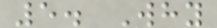5. Why
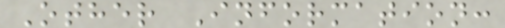Other Information:
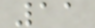11
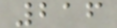216
